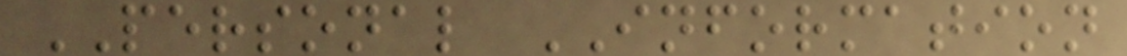PERSONAL INFORMATION
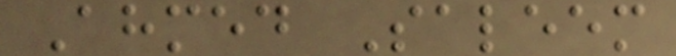Ahmed Saleem
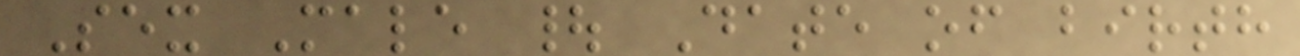Sex Male | Date of birth
